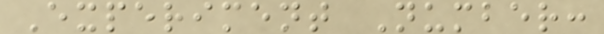Experiment Number:
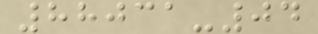88031-04
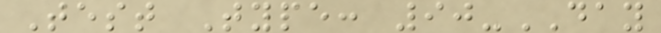Test Type: 90-DAY
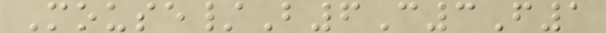Mouse/B6C3F1
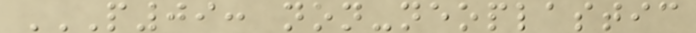P09: NON-NEOPLASTIC
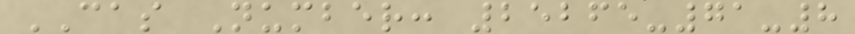CAS Number: 25265-71-8
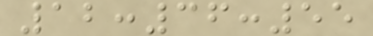12:36:55
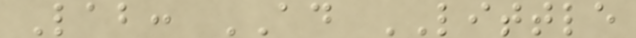Lab: AD LITTLE
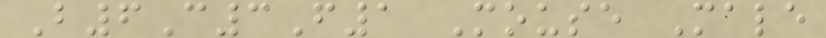B6C3F1 Mouse Male
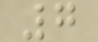7
